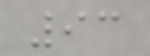93
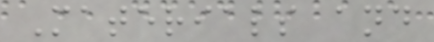Materials and
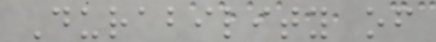Durability of
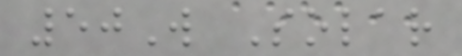50W Solar
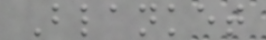Blanket
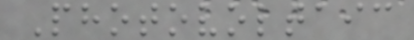Photovoltaic
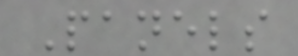Panels
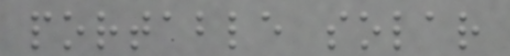portable solar
